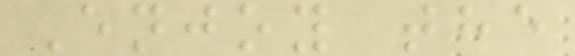Enjoy the
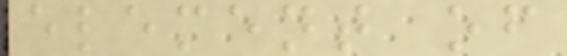element of
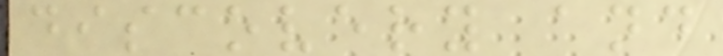discovery and
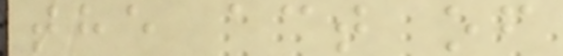the act of
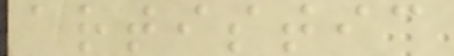artistic
